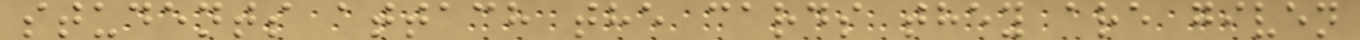students attach the cards they are given
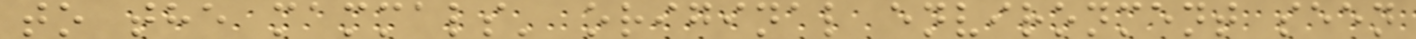to the mammals' original environment seen
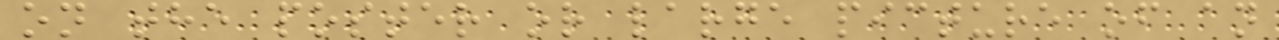on the poster or large picture of an
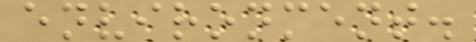environment.
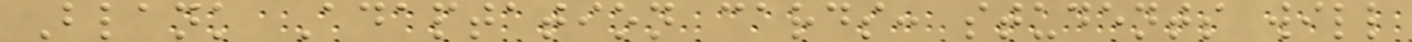Blank Adaptation cards: students will
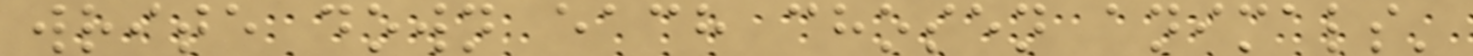write down each chosen animals'
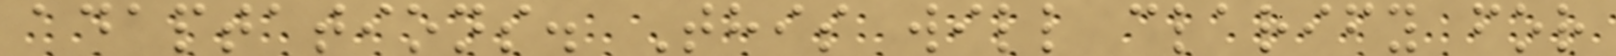adaptations. This will clarify for
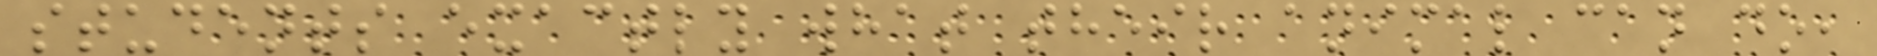students exactly what their animal can do,
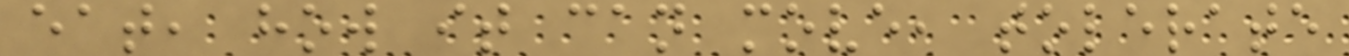eat, how it can move, tolerate
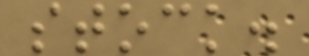stock.
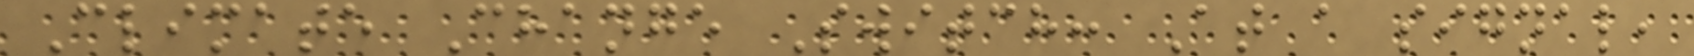Climate Change Switch: At a signal,
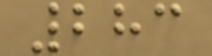283
